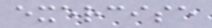exercise
